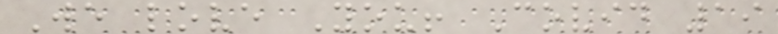We love You! Covid 19
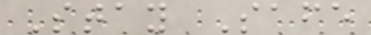Stay Safe
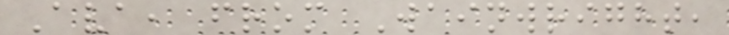Ava, from Wainwright,
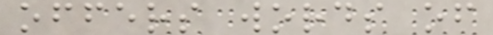offers words of
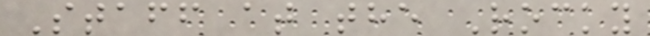Staff at the Rocky
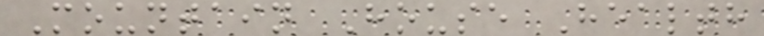Mountain House Health
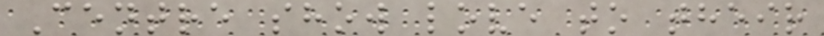Centre show love to their
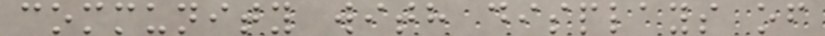community with displays of
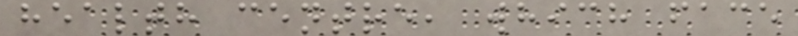health centre, which face
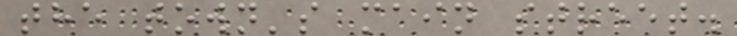the town's main street.
